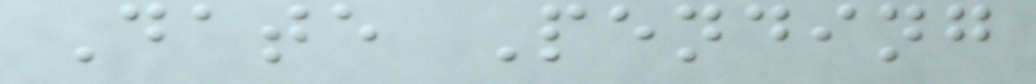Date Pending
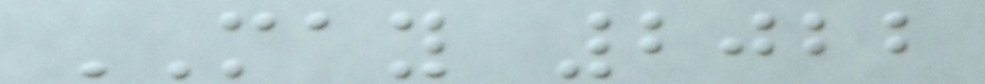MAY 2022
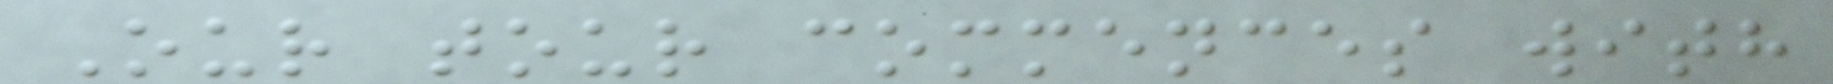Our tour commences with
